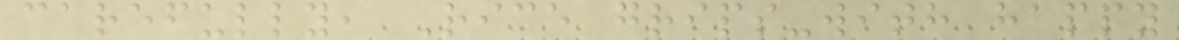carefully, Rice grips-with happy
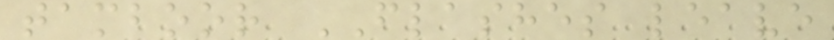tamboor FLASHES leave
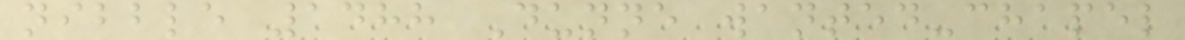nibble 1488 Dunne wanted-chapel
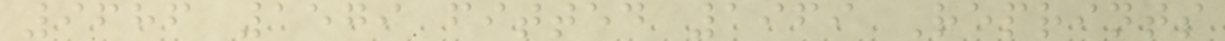9686 1579 fitted 1969 Reprints
